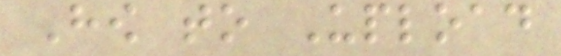How to Upload
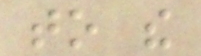to the
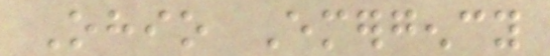Ohio Emergency
